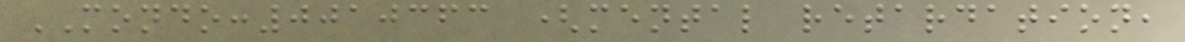MONDO:0010363 (mental retardation,
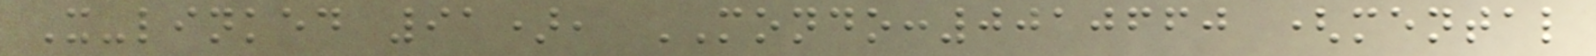X-linked 91), MONDO:0010660 (mental
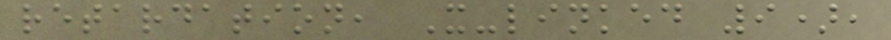retardation, X-linked 9),
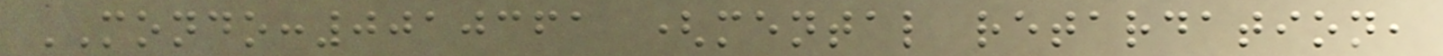MONDO:0010361 (mental retardation,
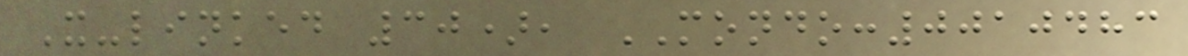X-linked 30), MONDO:0010483
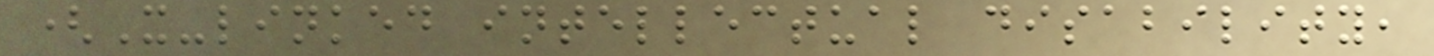(X-linked intellectual disability,
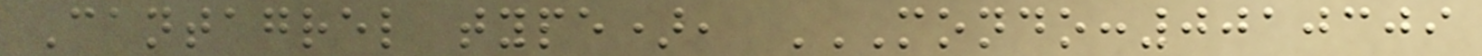Cantagrel type), MONDO:0010309
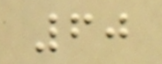60
